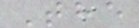The
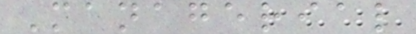Managerial
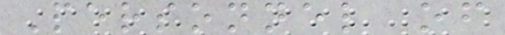Personnel of
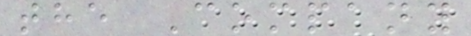the Company
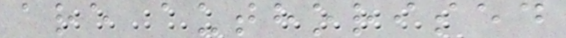are authorised
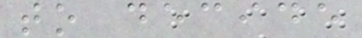to decide
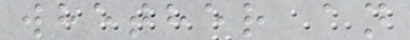whether an
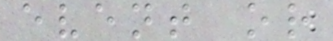event or
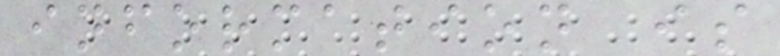information is
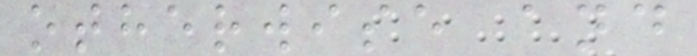otherwise and
